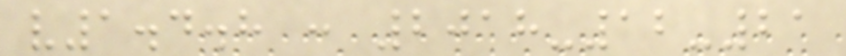v1.4.8 : 2018-12-21
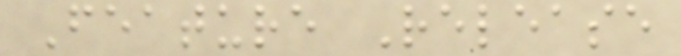Feature Release
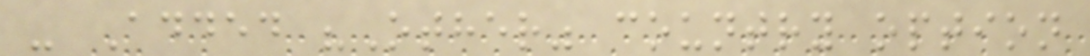- Added "Other" country option
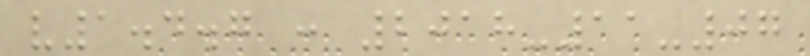v1.4.7 : 2018-11-07
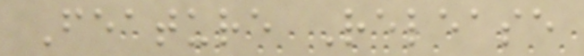Feature Release
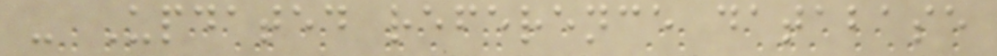- Updated reference database
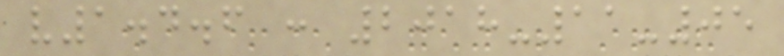v1.4.6 : 2018-11-05
